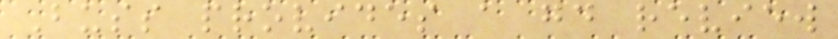Buss provides a good review
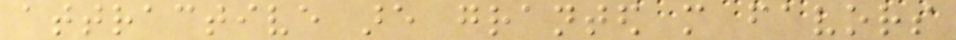attractive are granted more favors
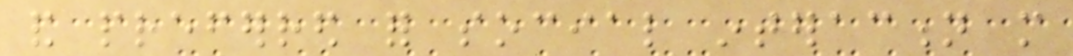and preferred for social interaction more
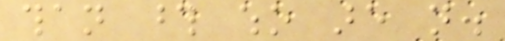than those who are not.
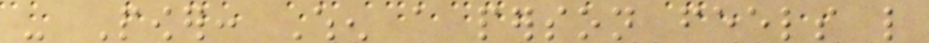- Power: When a person feels like
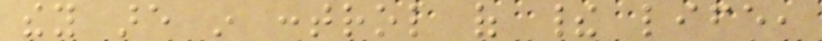they are in control of their life,
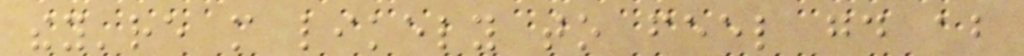they're more likely to feel good about
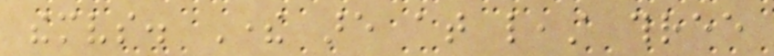themselves. There are at least three
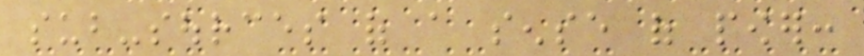sub-sources of a sense of power:
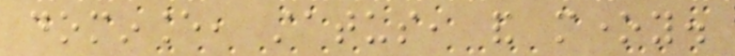dominance, status, and money.
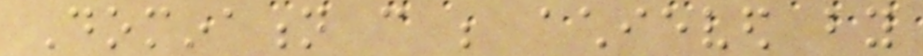Domination can be achieved by
